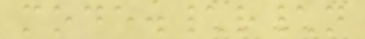mode.\r\n
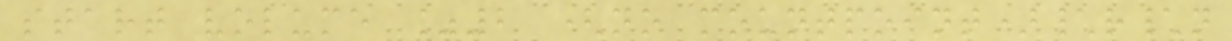start volume %2 (no mountpoint)\r\n
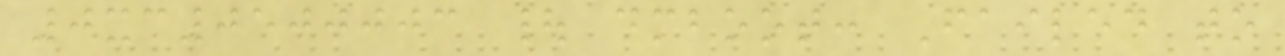0xc0500003 | dmboot: Failed to
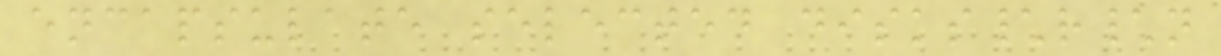encapsulate selected disks\r\n
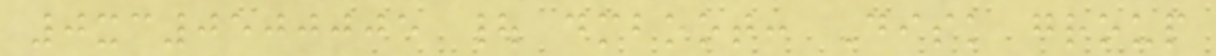0xc0500005 | dmboot: Disk group
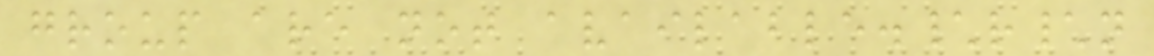group are not available.\r\n
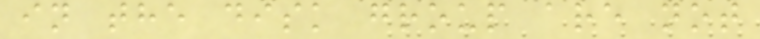in the disk group are not
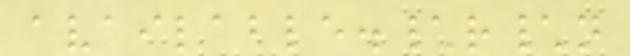available.\r\n
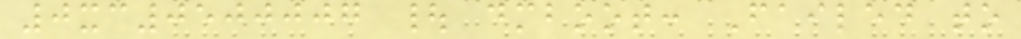0xc0500007 | dmboot: Failed to
